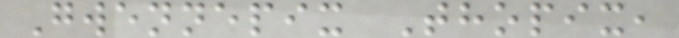Gwennepix Thopix,
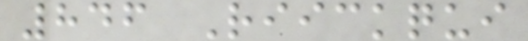846 Riickqui
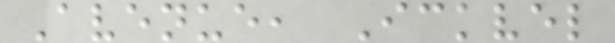Avenue, Ickvel
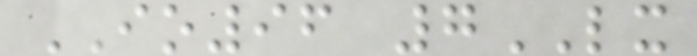IO96 7LX
